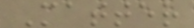Matter
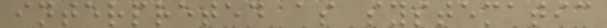interpreted as systematic
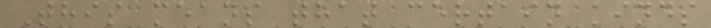This means that certain kinds
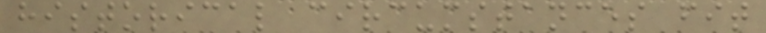historical circumstances fit
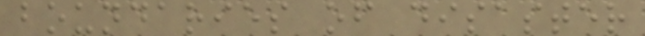boundaries of disaster
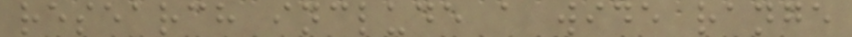research include a wide range
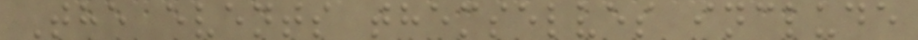The events themselves include
